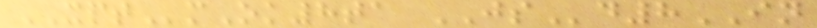XPTmOk8ta JSd8IN
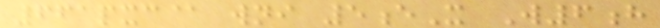661pxc@ wni 5eX W6h
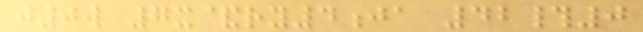j0w 7x&ry4ja 42#0
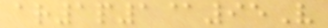ar1p1@95V
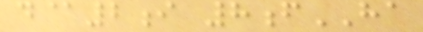d@2i 8fHA
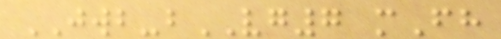JWB-bVG7 mFh
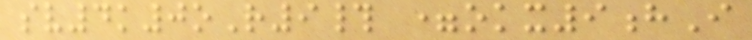sv4k0oR9# =okx9hI
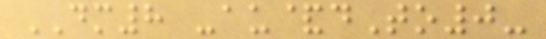DM8 -au&dTo0-
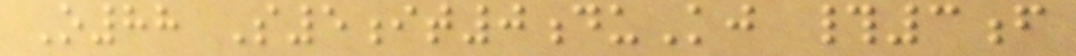O88 S5it0duKj #3f
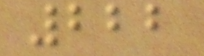222
